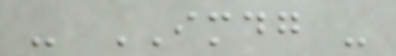- IMDG -
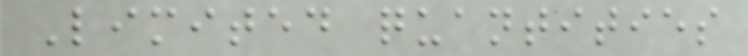Limited quantities
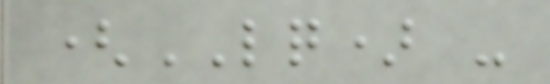(LQ) -
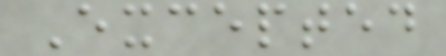Excepted
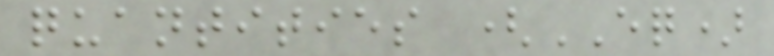quantities (EQ)
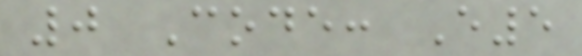0 Code: E5
